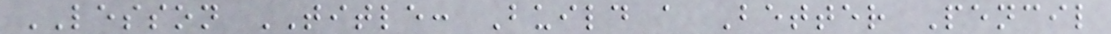LESSON TITLE: Build a Better Pencil
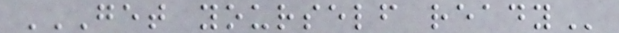GET YOURSELF READY
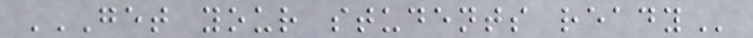GET YOUR STUDENTS READY
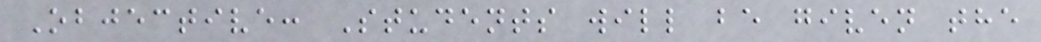Objective: Students will be given the
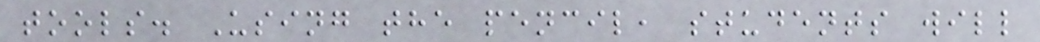tools. Using the pencil, students will
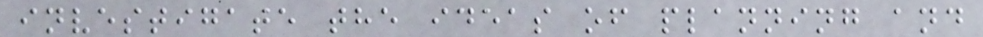investigate the ideas of planning and
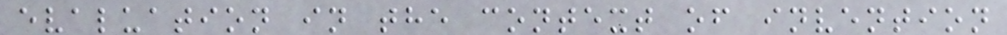evaluation in the context of invention
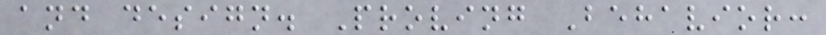and design. Proving Behavior:
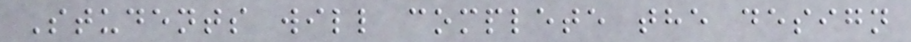Students will complete the design
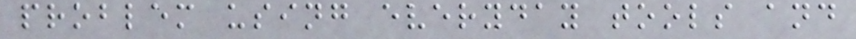problem using everyday tools and
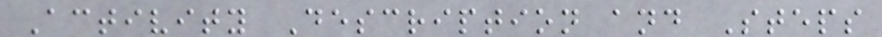Activity Description and Steps
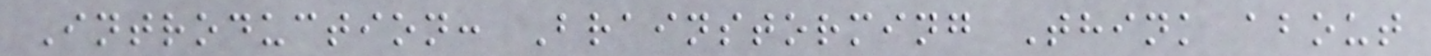Introduction: Brainstorming Think about
